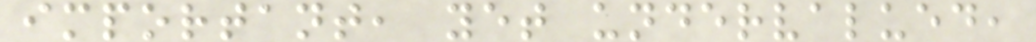important, yet undervalued,
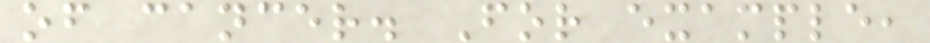of cancer. For example,
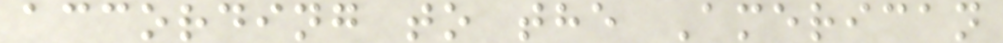according to the American
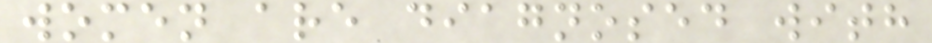women are diagnosed with
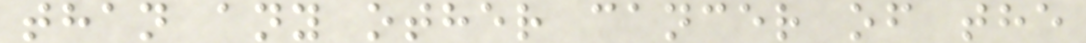than any other cancer of the
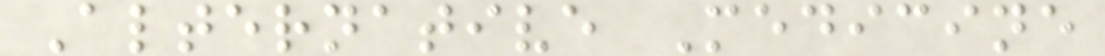Alternative Medicine
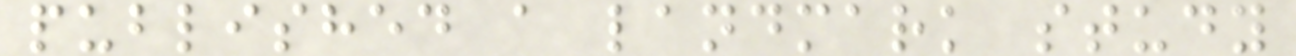published a landmark study
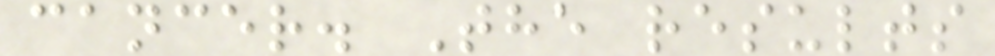cancer. The results
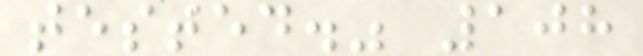tested." 108
